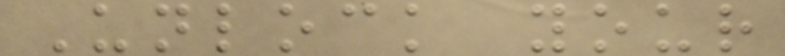Unlock your
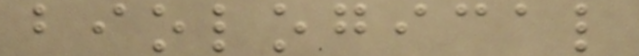biological
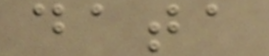data
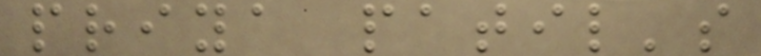priya patil's
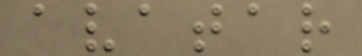avatar
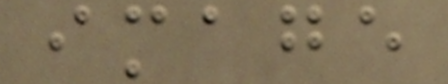image
